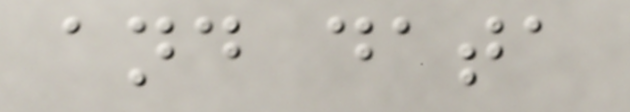and data
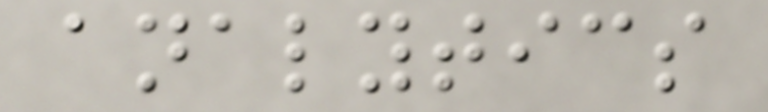analytics
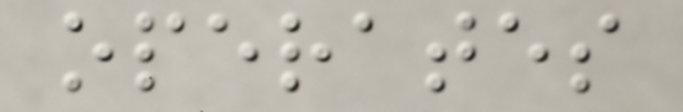operates
